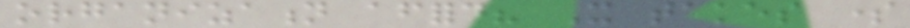organization afford? It takes some
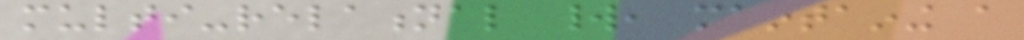multi-relational world, maintaining a
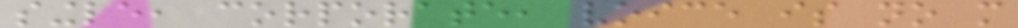single, corporate, voice is no more
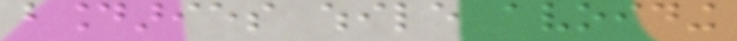boundaries while avoiding
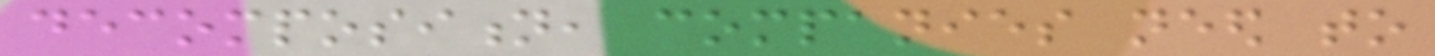decomposition, companies need to
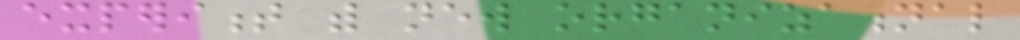experiment with new organizational
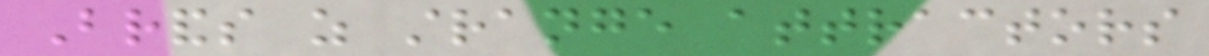Brands as strange attractors
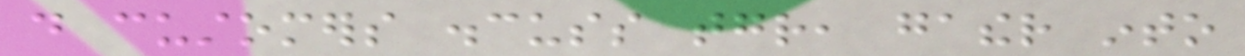do customers discuss together, gather into
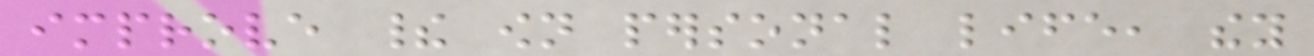improve their own personal life, they
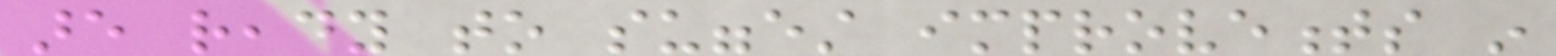are ready to suggest improvements in
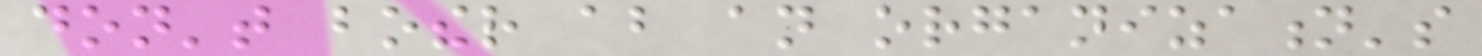don't bother about an organization's
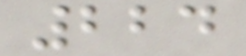224
